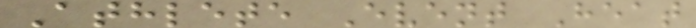Athlete Event Heat
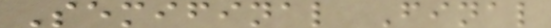Semifinal Final
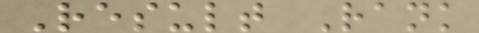Result Rank
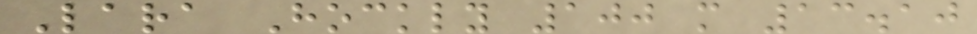Lara Hockly 100 m 13.10
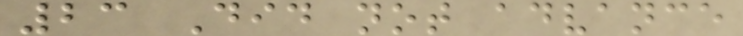23 Did not advance
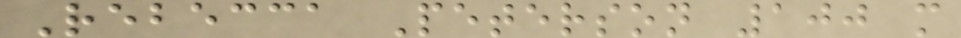Rebecca Peterson 100 m
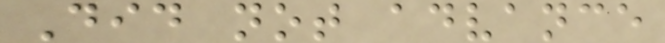Did not advance
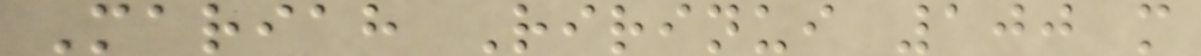Mariah Ririnui 100 m
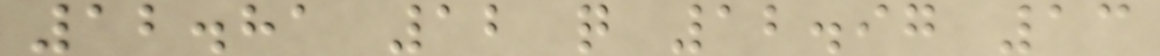12.81 12 q 12.97 13
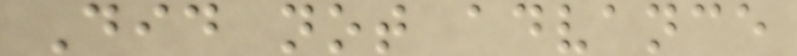Did not advance
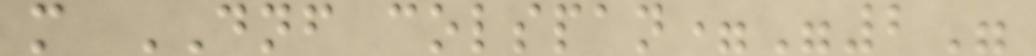m DNF colspan="2"
